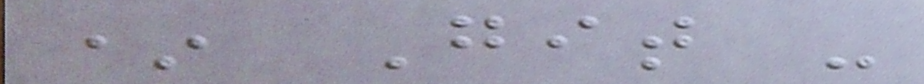* Git -
